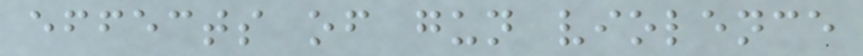effects of gun violence
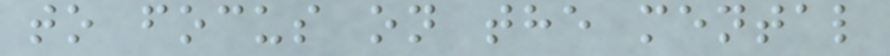to focus on the mental
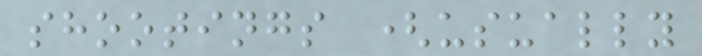shootings (usually
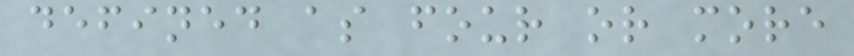defined as four or more
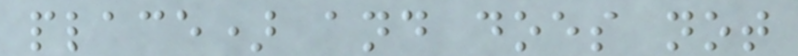place) and does not
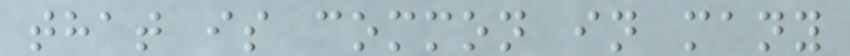that is common in many
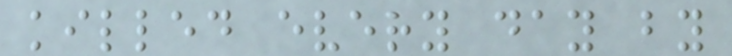killed every day by
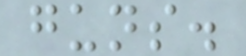guns.
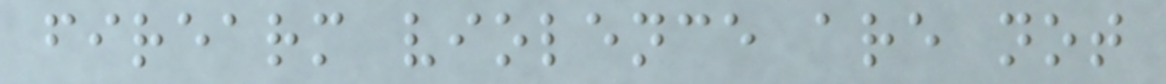firearm violence are not
